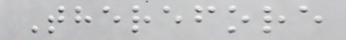Therefore
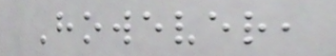However,
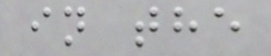in the
